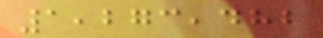1,273,482
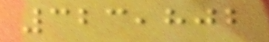323,802
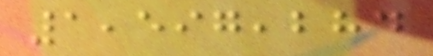1,597,284
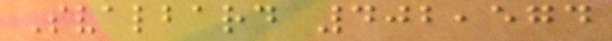Svalbard 402,574
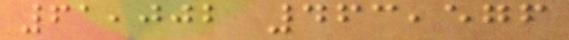61,002 463,576
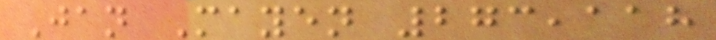Jan Mayen 273,118
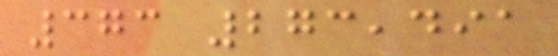373 273,491
